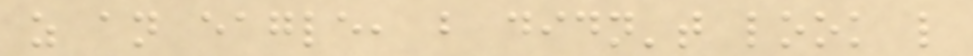as an eagle, but didn't look like
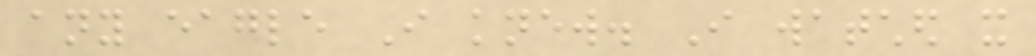any eagle I knew. I watched it
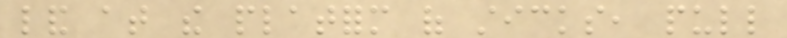land at the platform of sticks, pull
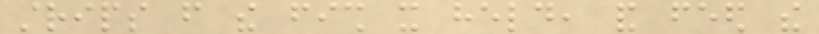strips from the fish it held, and feed the
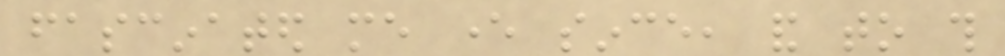fascinated me ever since, and to this
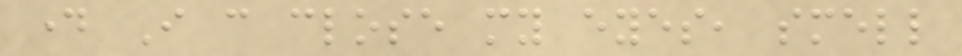day I can close my eyes, smell
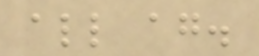all again.
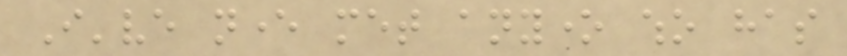I've never met anyone who has
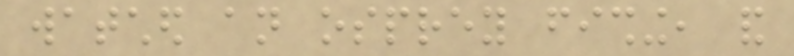watched an osprey fishing, and
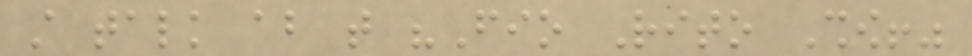still talk about that "Fio Rito Show!"
